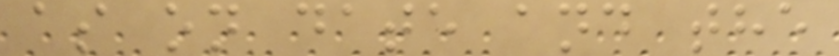as on date and the
